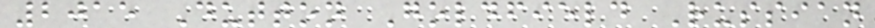2015 Dutton Goldfield Russian
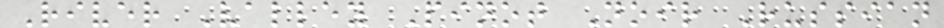River Valley Pinot Noir Russian
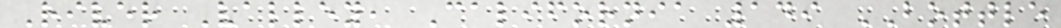River Valley, California 149 BOTTLE
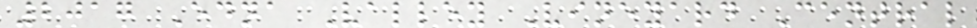2017 Edna Valley Vineyard Central
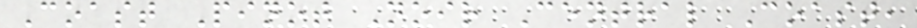Coast Pinot Noir Central Coast,
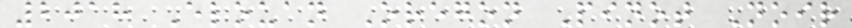2018 Elouan Oregon Pinot Noir
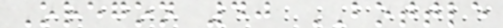Oregon 40 BOTTLE
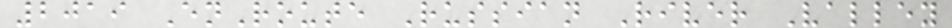2019 EnRoute Russian River Valley
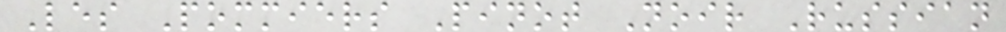Les Pommiers Pinot Noir Russian
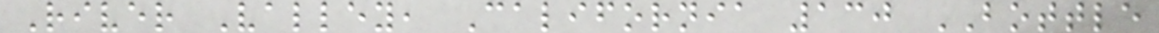River Valley, California 130 BOTTLE
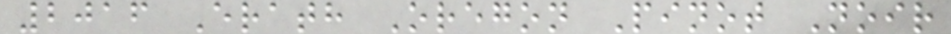2016 Erath Oregon Pinot Noir
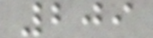209
